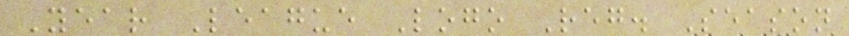Year League Logo Reg. Season
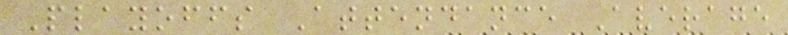Playoffs Attendance Average
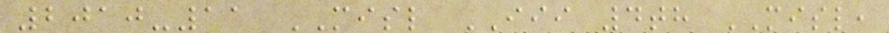2010-11 MISL III 4th MISL,
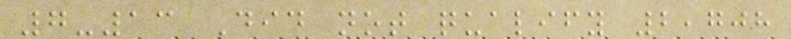7-13 Did not qualify 2,708
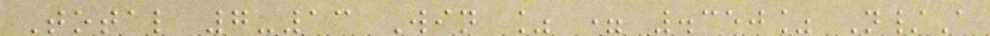Total 7-13 Win % = .350% N/A
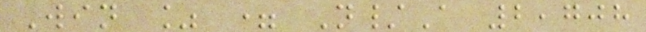Win % = N/A 2,708
